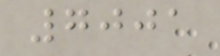7001
